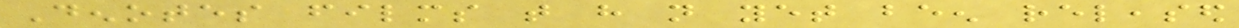Denotes films that have not yet been released
